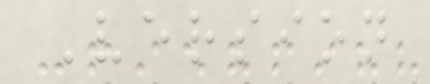Version
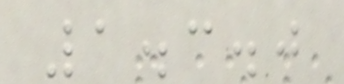1.3.0
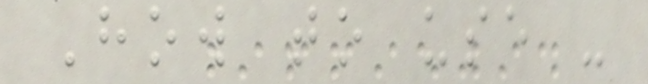How to use -
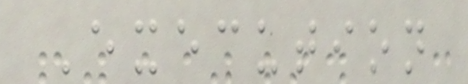Execution
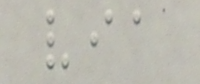via
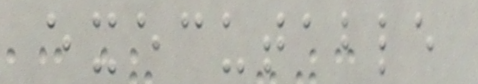executable
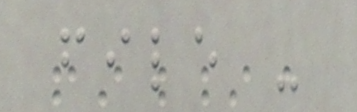file -
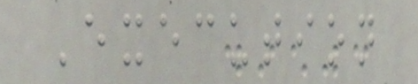Execution
